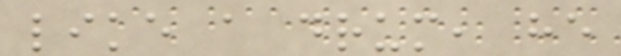like a drum, he
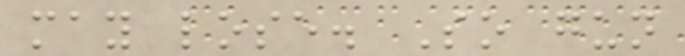may lose. So gun
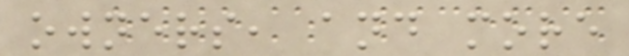owners, and more
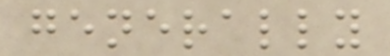generally
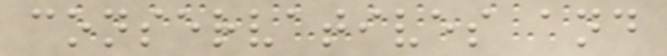conservatives and
